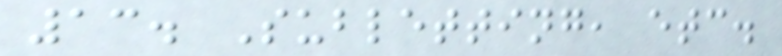13. Subletting, etc.
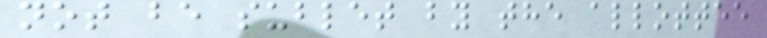not be sublet by the allottee
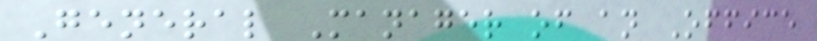General Manager of an Office
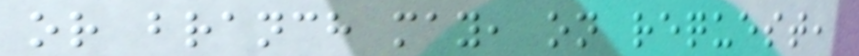or branch may, on request,
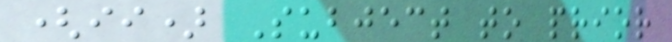(ii) Subject to prior
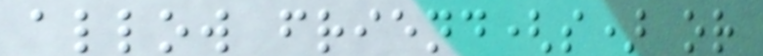allow friend(s) or
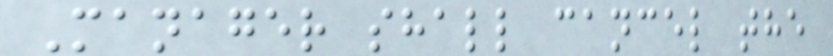Manager shall cancel the
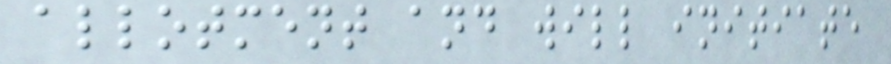allotment and will initiate
